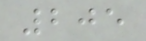205
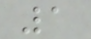1
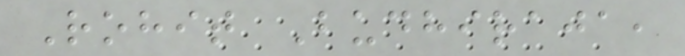Rohit Budhiraja,
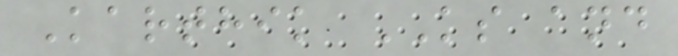Karthik KS and
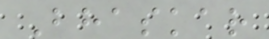Bhaskar
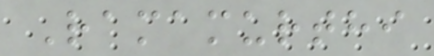Ramamurthi
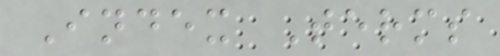Index Terms
